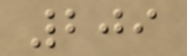209
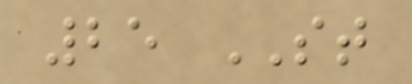25 ST
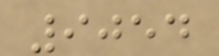9054
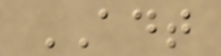ADT
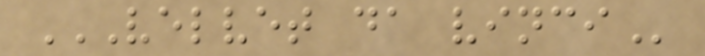VELVET DA VINCI
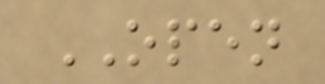OPEN
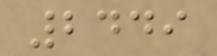2449
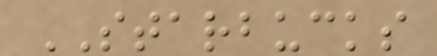STARBUCKS
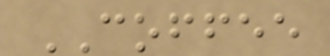COFFEE
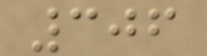306
